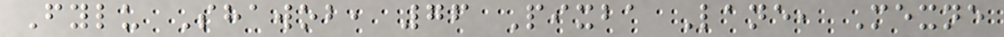Fylu Shawob, 76 Pixba Lane, Mexne
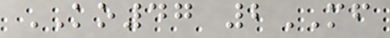KO47 2MF
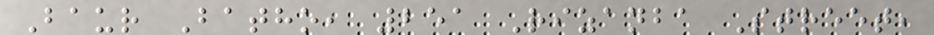Baur Batho, 251 Rizanba Street,
